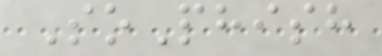SoPhish
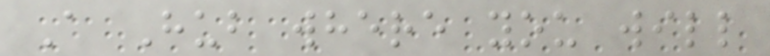A Hub where you will
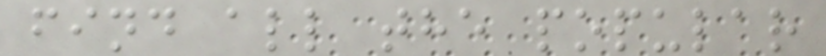find all the popular
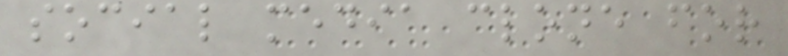social media clone for
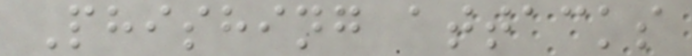Phishing attacks
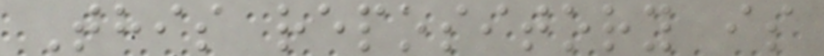This repository is
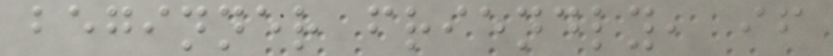beginner friendly, if
